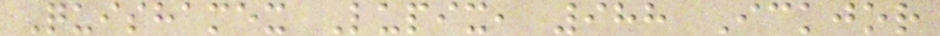Quishamex Lupix, 988 Ickjor
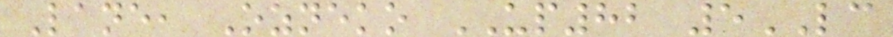Lane, Ozneko UP82 5LC
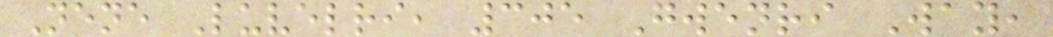Nene Luvelri, 305 Gwenri Way,
